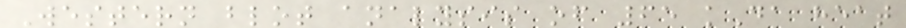Western blot analysis of 65 kDa heat
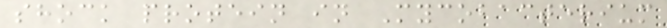shock protein in Mycobacterium
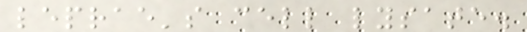leprae's cell lysate.
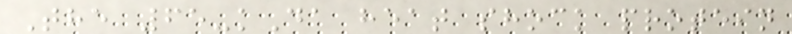The 65-kDa heat shock protein
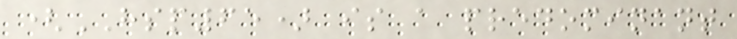(HSP65) is a predominant
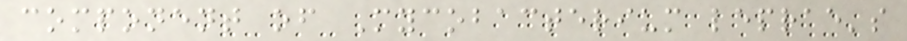component of Mycobacterium leprae's
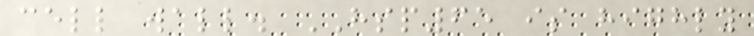cell wall. HSP65 is highly
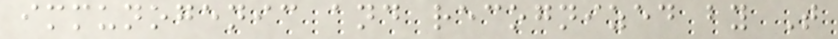immunogenic and recognized by T
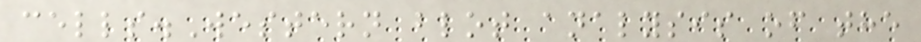cells.Western blot analysis of the
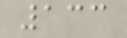133
